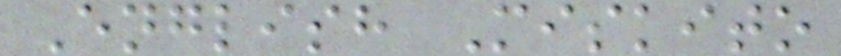English Miskito
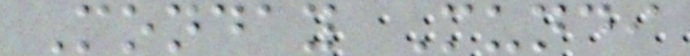Monday Mundi
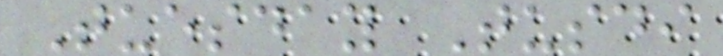Tuesday Tusdi
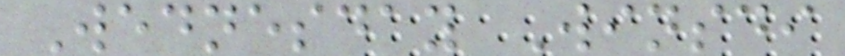Wednesday Winsdi
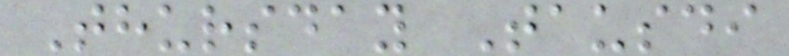Thursday Tausdi
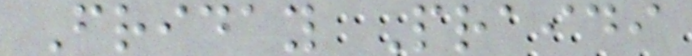Friday Praidi
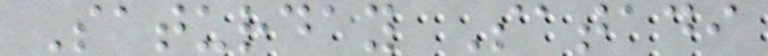Saturday Satadi
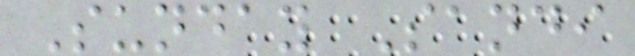Sunday Sandi
